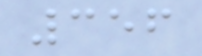356
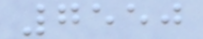7550
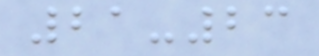21-23
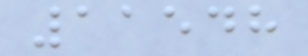11548
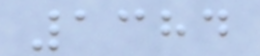1384
